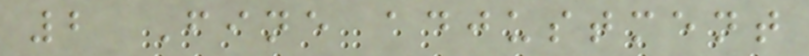2 Fine adjustment
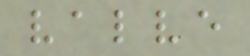valve
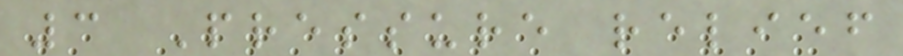3 Pressure relief
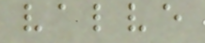valve
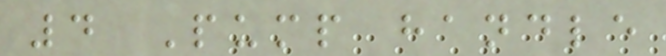4 Pump handle
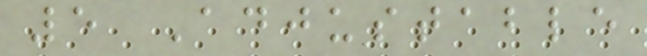5 Adjustable
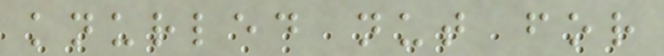knurled nut for
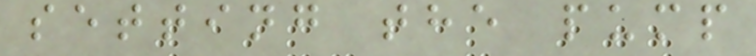setting the pump
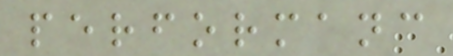performanc
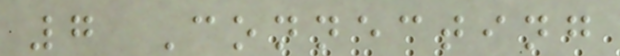7 Connecting
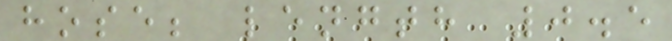hose; length 0.5
